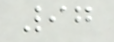97
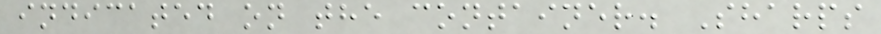indicated on the container. Sharps
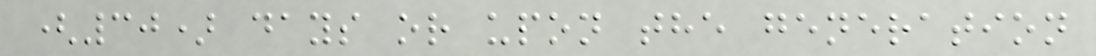(30) days or upon the generation
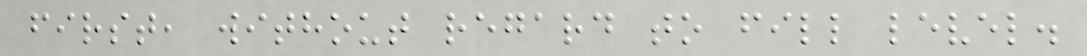first, without regard to fill level.
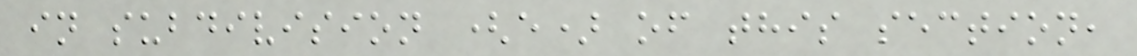in subdivision (e) of this section,
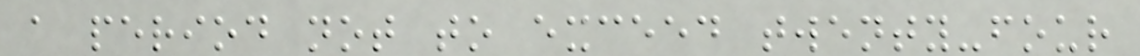a period not to exceed twenty-four
